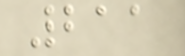211
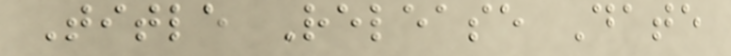Title Release Date
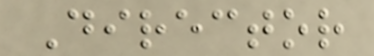Director
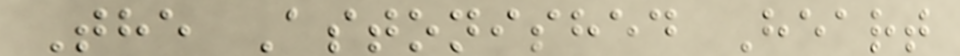The Astonished Heart
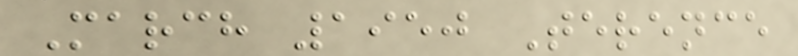March 1950 Terence
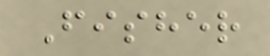Fisher
